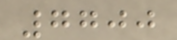7700
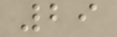29
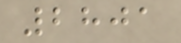2801
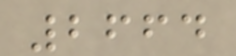2664
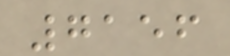7156
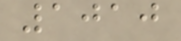1010
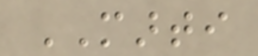MARTI
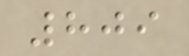809
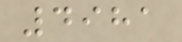4981
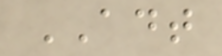ADT
